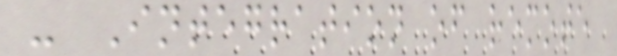- Integration of remote
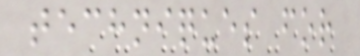techniques for
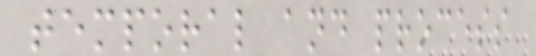temporal and process
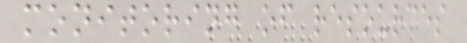monitoring of resources
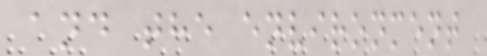and the environment
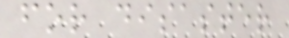for disaster
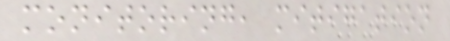monitoring, mitigation
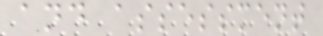and assessment
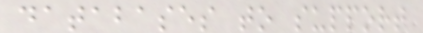databases to support
